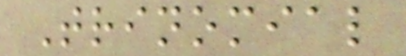Trinomial
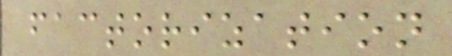factorization
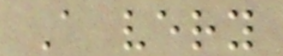A very
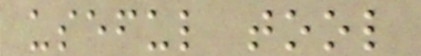useful tool
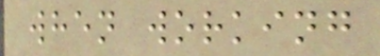when working
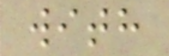with
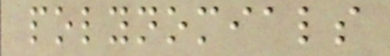polynomials
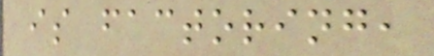is factoring,
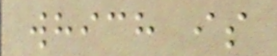which is
